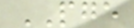PGE
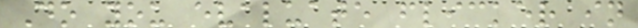Do you evaluate flicker in
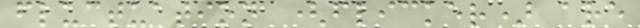fluctuation (flicker) are
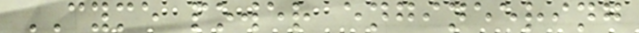CYME power engineering
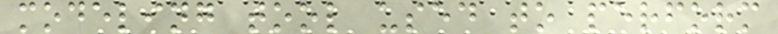modeling tool used to perform
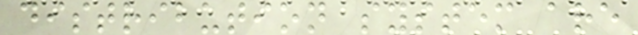distribution system are
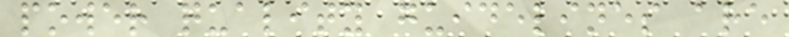power quality guidelines are
